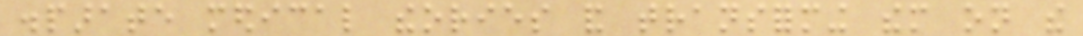disparate medical theories and transforming them on the
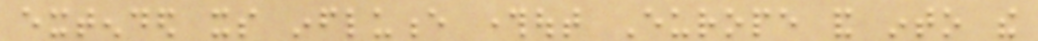extended its influence throughout Europe and into the
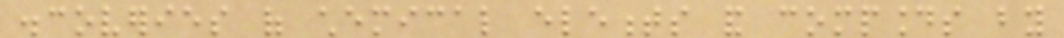discoveries of chemical elements and compounds by
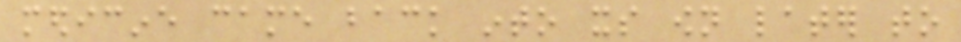medicine came back into its own later to
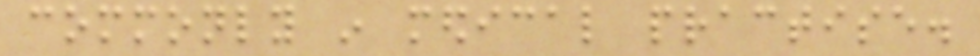commonly in medical practise.
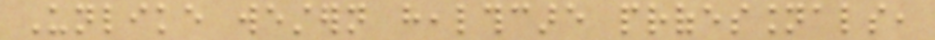Unlike western healthcare professionals,
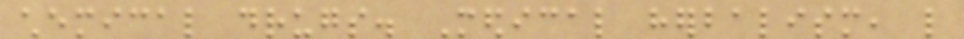chemical drugs. Medical herbalism, like
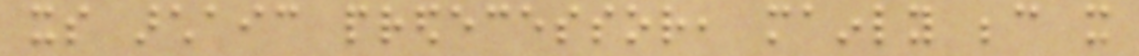its archaic predecessor, mainly because it
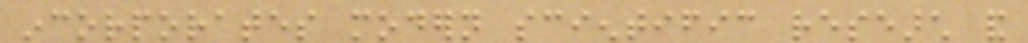incorporates modern scientific research and
